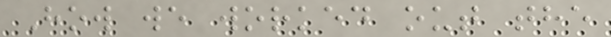How we worked out the
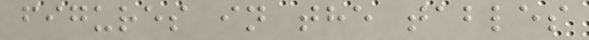figures in the tables
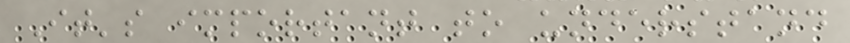It's important to understand
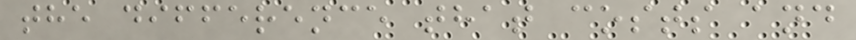the difference that costs and
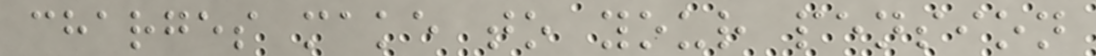charges make to your pension
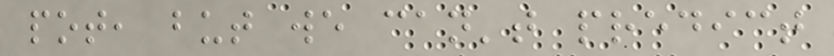pot, but we can't predict
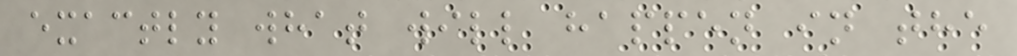exactly what will happen in the
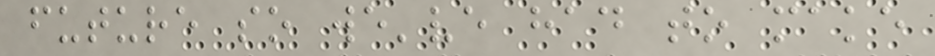future so we've had to make
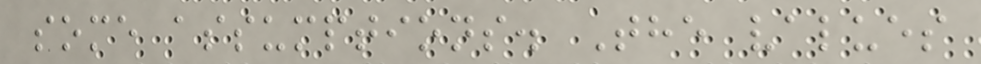some assumptions. The values
